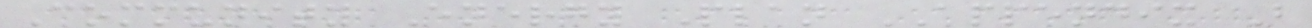Community Energy Plan APPENDIX B
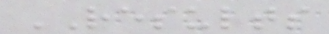RESULTS
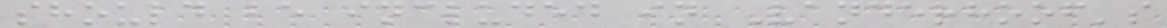should be included in Vanderhoof's
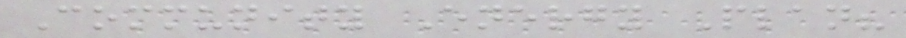Community Energy Plan?
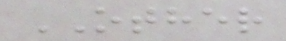OTHER
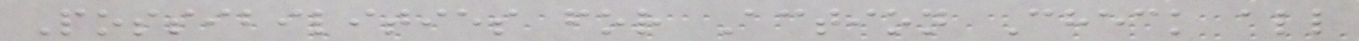Possibilities for Action Check all
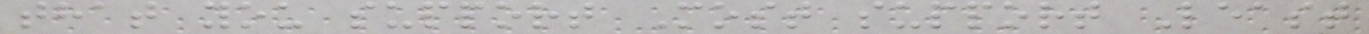that you support Most support Least
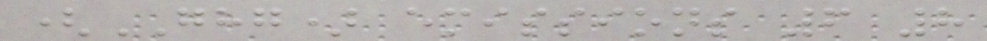(GHG) emissions 6 8
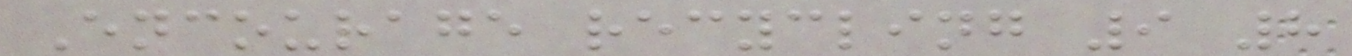Encourage recycling 9 8
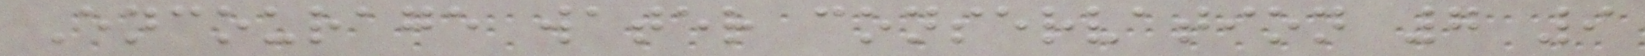Encourage water conservation 7 9
